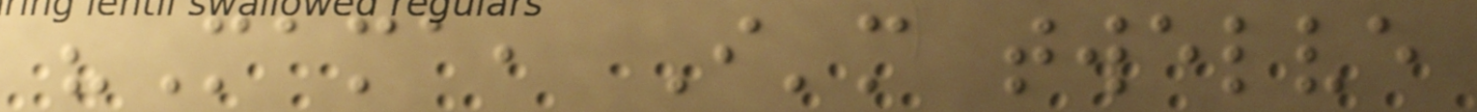"Mama, I'm twelve
